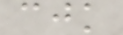cjk
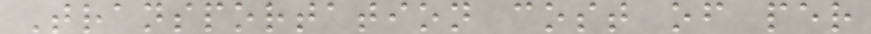Transportation cost of per
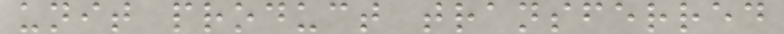unit product transferred
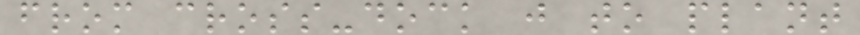from cross-dock j to plant
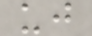uj
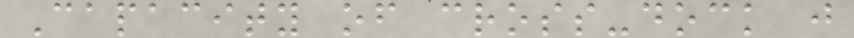Capacity of cross-dock j
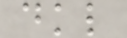dkl
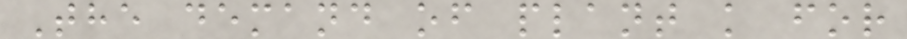The demand of plant k for
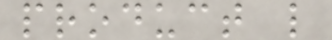product l
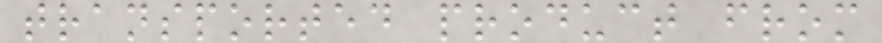transported product from
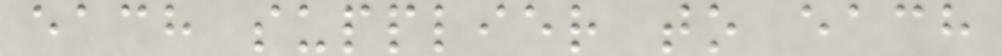each supplier to each
